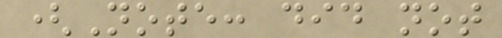(Note: did not
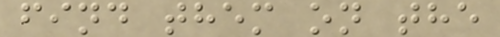find them on the
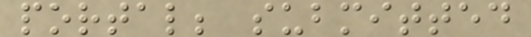portal; submitted
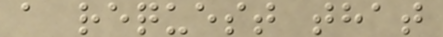a request that
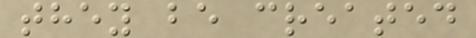they be created
